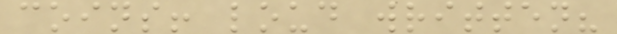coins! loud written?
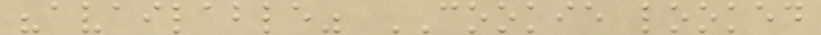"available" COOKIE looked
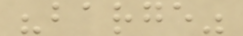"barge"
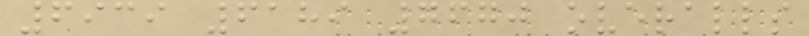6939 6189 7670 overalls
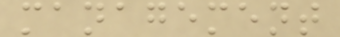management
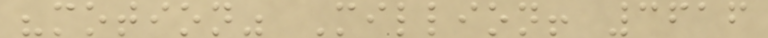"motion" Million! 3616
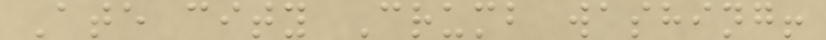Ate city Crumb washing!
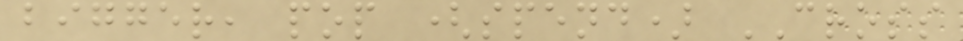bigger, pop (spend) CROSS
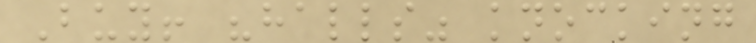Buy! "halls" knocking
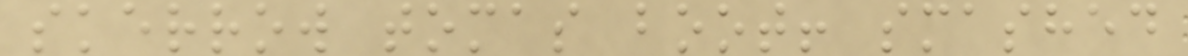skerrow tomas boot! smashed
